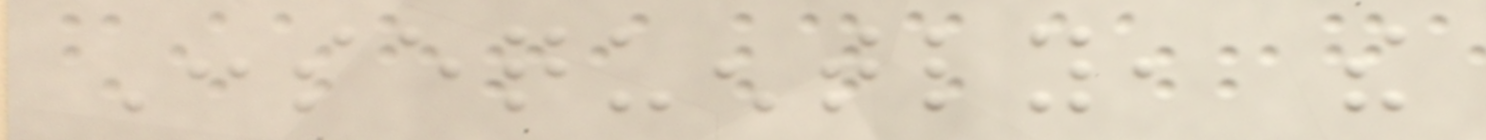Consequently, the
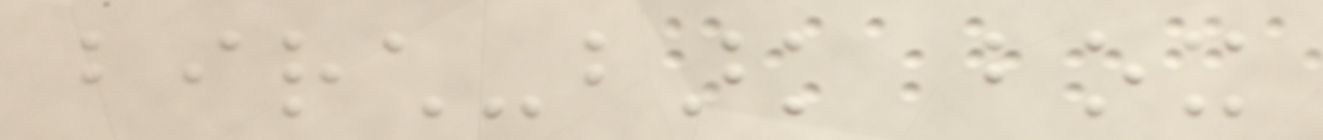birch-bark box
